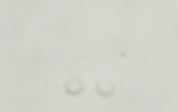-
